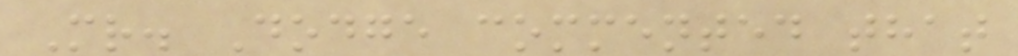Mr. Dodge commented that
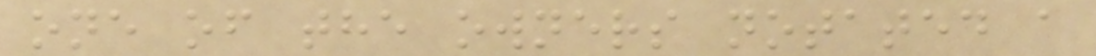one of the owners notated a
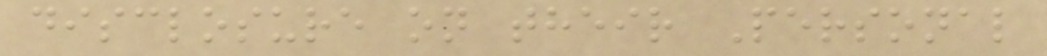disclosure on their Personal
